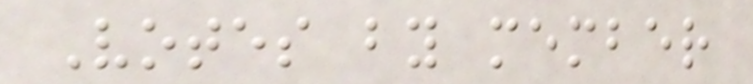Votes by member
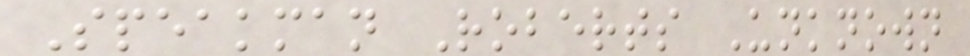Speakman Roberts Unknown
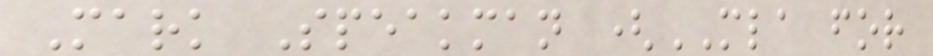Mark Speakman (MLA for
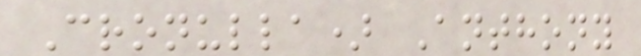Cronulla) Anthony
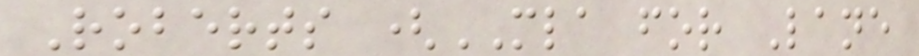Roberts (MLA for Lane
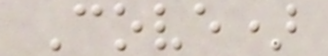Cove)
